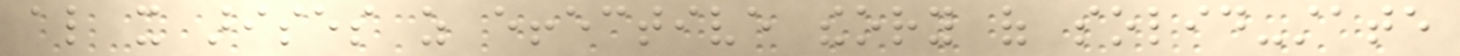also it arises as effective theory of solid-state
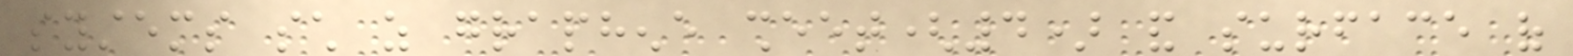systems such as graphene sheet(4) and surface of
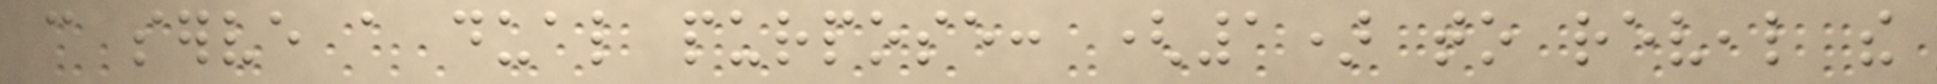can serve a dual purpose: (1) to reveal the
